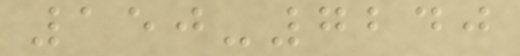150-7240
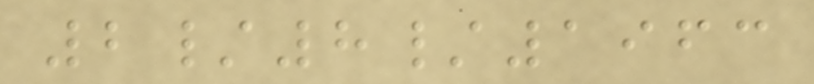2/8/1963
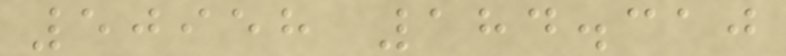50958 184.310
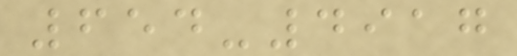654-4917
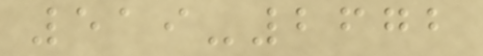519-2672
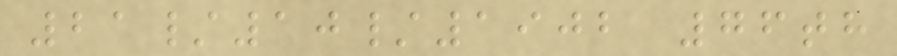21/10/1902 76th
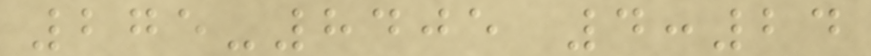275-8405 4:24
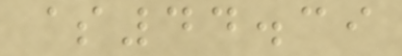$44.39
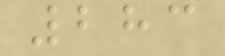283
